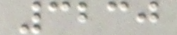3230
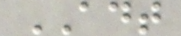ADT
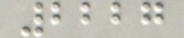2227
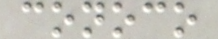conoco
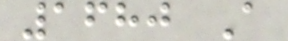1680 A
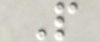P
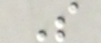S
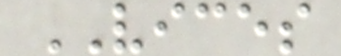VICES
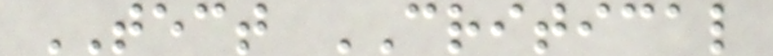TECT CRITICAL
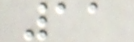11
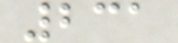231
